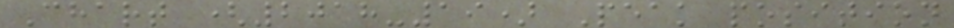Chart (2018-19) Peak position
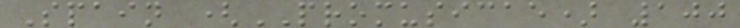Spain (PROMUSICAE) 100
